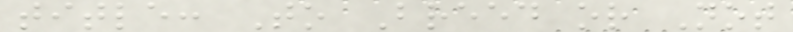title: To Breed or Not
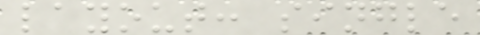layout: single
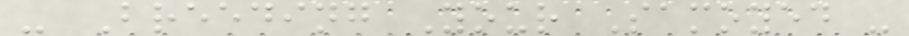- Breeding Your Samoyed -
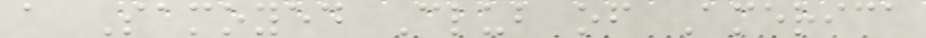a Samoyed Club of America
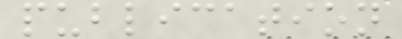publication
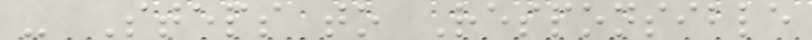- Steps to Responsible
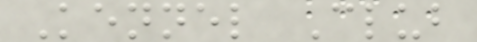Kennel Club
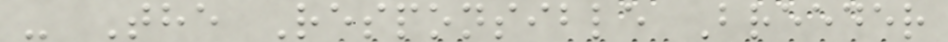- The Responsible Breeder
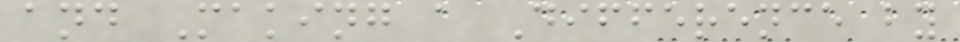and Making a Difference by
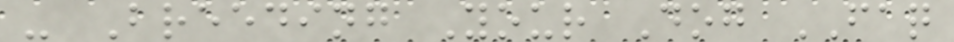- Breeding Your Dog FAQ
